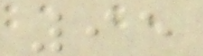95
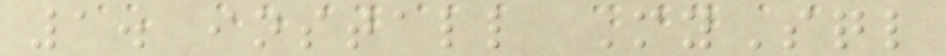1. install MySql
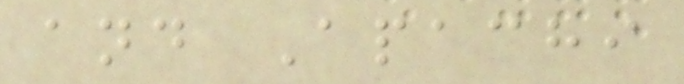and Apachi
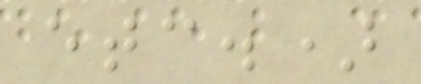etc.)
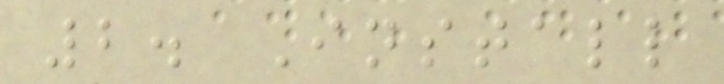2. Install
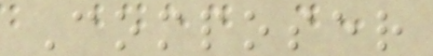Composer
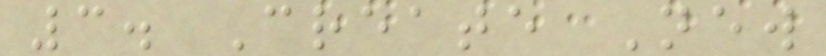3. Create New
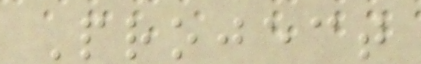Project
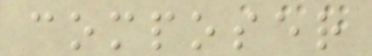composer
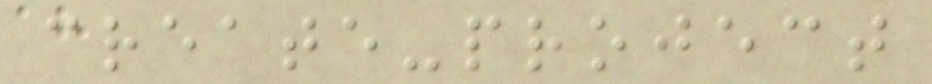create-project
